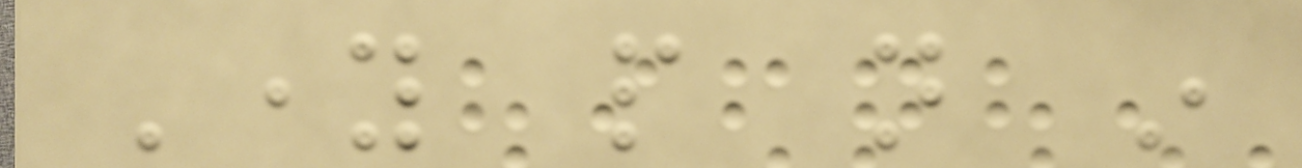Young people not in
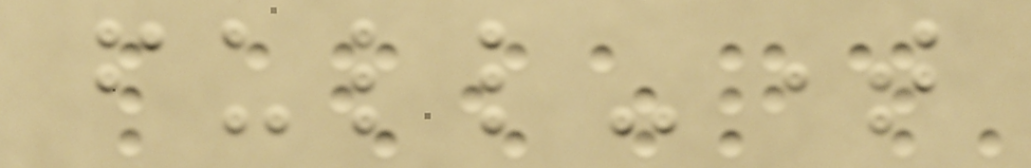full-time
